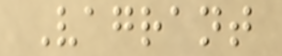Vagrant
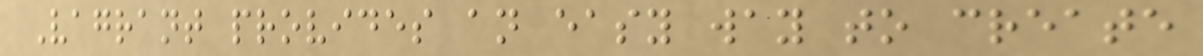Vagrant provides an easy way to create
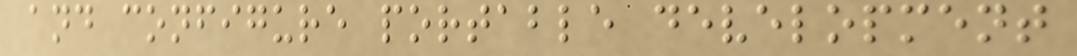and configure portable development
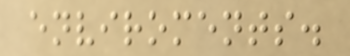enviroments.
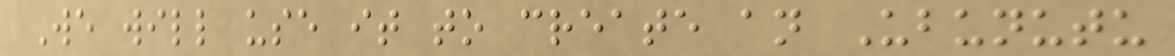We will use it to create an Ubunutu
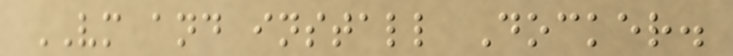VM and install Docker.
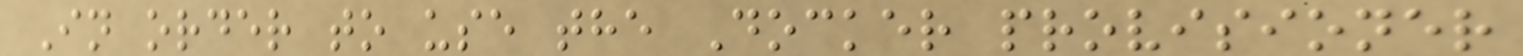In order to use the Docker provisioner
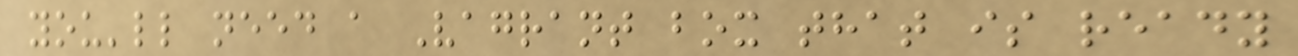you'll need a Vagrant box that is ready
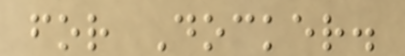for Docker.
